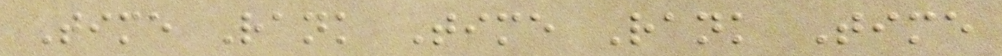Time Rank Time Rank Time
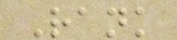Rank
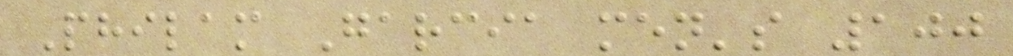Philam Garcia men's 100
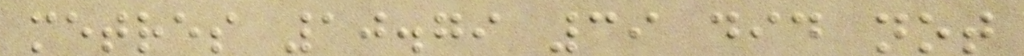metres 10.79 39 did not
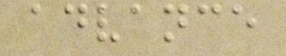advance
